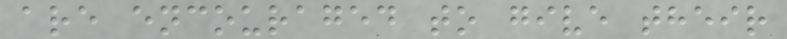are encouraged to give their
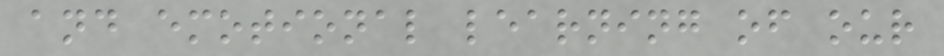and emotional learning of our
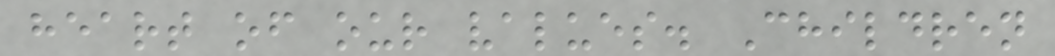heart of our values. Children
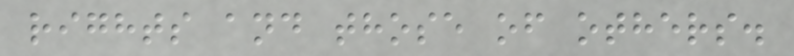rights and those of others.
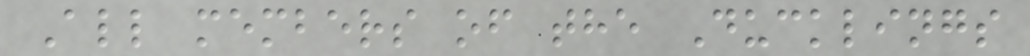All members of the Ducklings
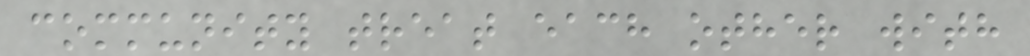community treat each other with
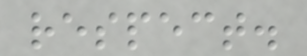respect.
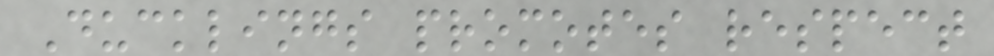Ducklings promotes respect
